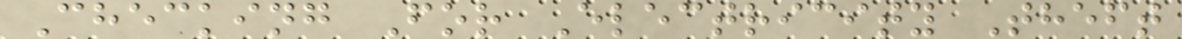Checking For Electricity Theft
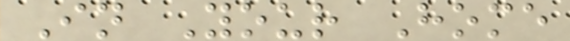In Your Home
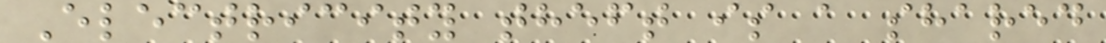Electricity theft is a shared
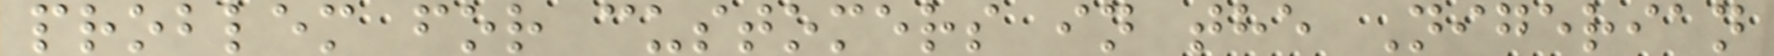problem for customers in the Nigerian
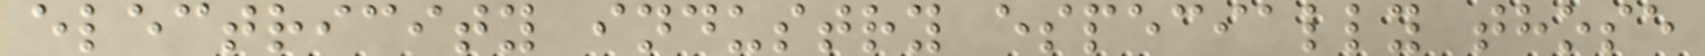electricity industry especially those
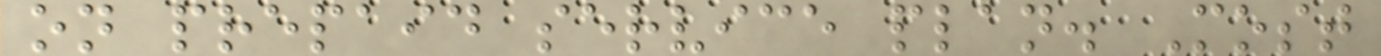on prepaid service plan. Most
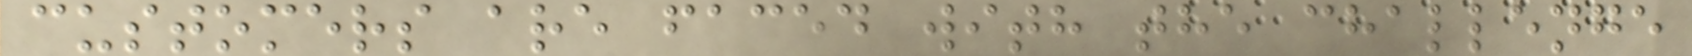customers are faced with the challenge
